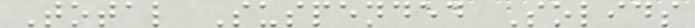Total Suspended Solids
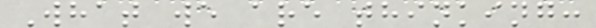What we are thinking:
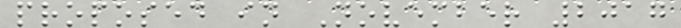proposed in November 2017
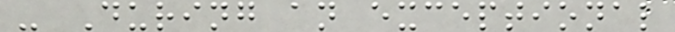- During an exceptional
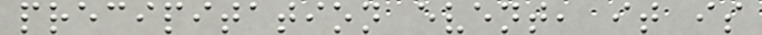precipitation event, it is
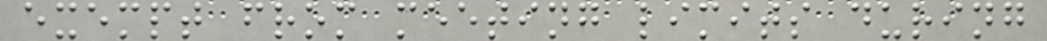exempt from meeting limits during
